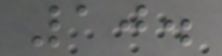10.
